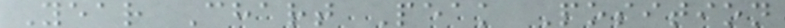Year Chart Peak Position
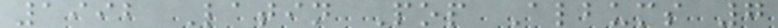1992 Latin Pop Albums 7
